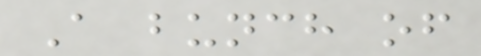A bunch of
